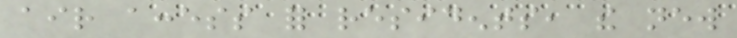air access for residents, the new
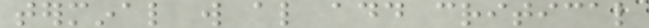terminal will also add critical
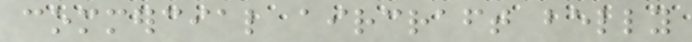commercial aircraft belly
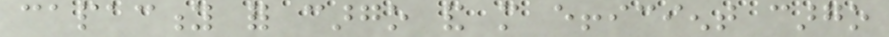capacity for cargo and more efficient cargo
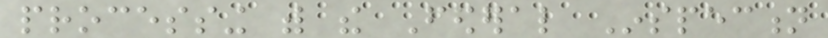processing with the Federal Inspection
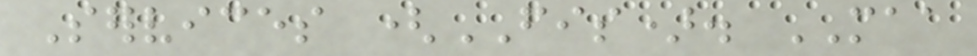Services (FIS). MAA
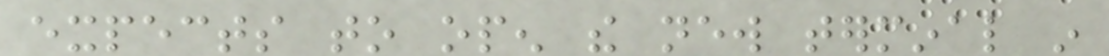expects to open the new terminal in
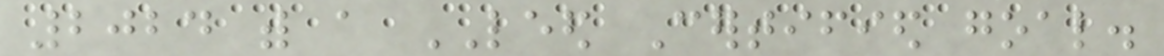2024 with a LEED Certified goal.
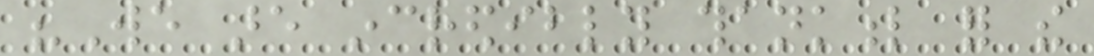"We are incredibly thankful for the
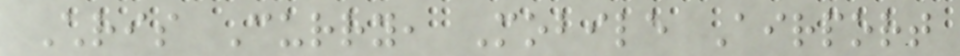Chris Curry, Mobile Airport
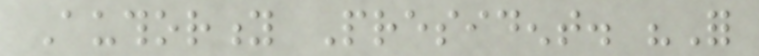Authority President. "For
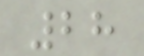28
